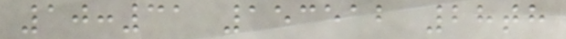10:31 153512 28th
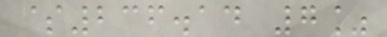$236.14 7%
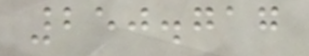250.717
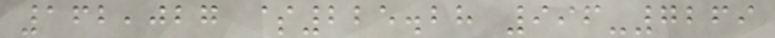162,027 $225.28 996-7269
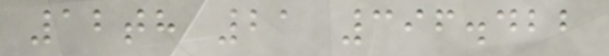12th 21 396.422
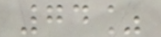74%
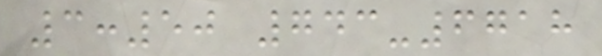3:50 743-6718
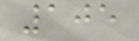105
